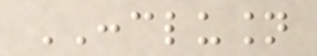CONCLUSION
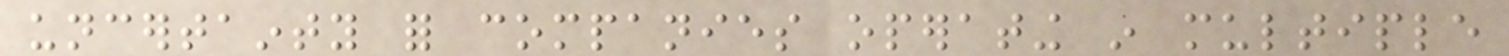uncertainty for companies operating in multiple
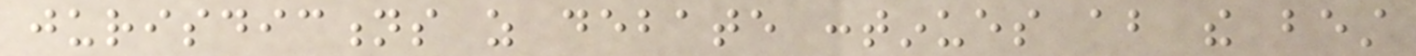jurisdictions as debate continues about the best
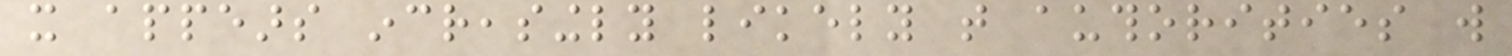it appears increasingly likely that authorities will
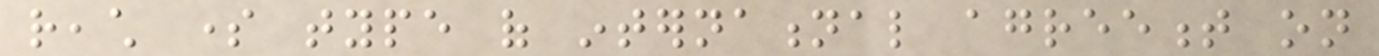reach some type of international agreement on
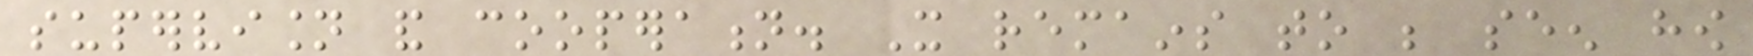supervision and cooperation. It remains to be seen how
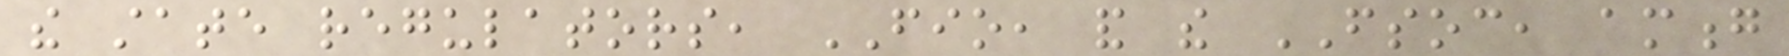the state regulators, FIO, and the FSOC, among
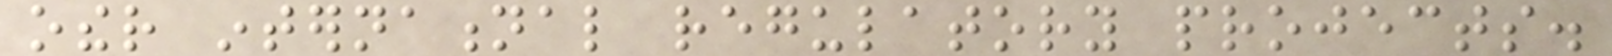other international regulatory projects.
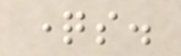questions.
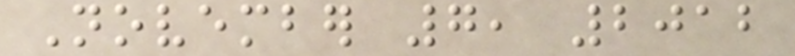November 7, 2012
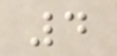4
